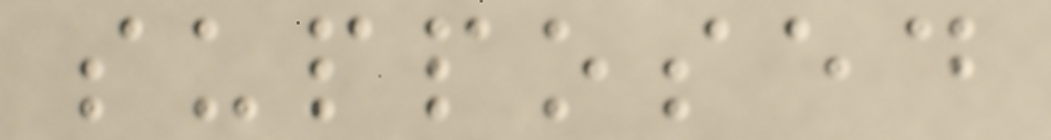supposed
